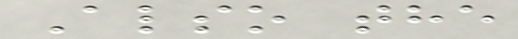Also the
